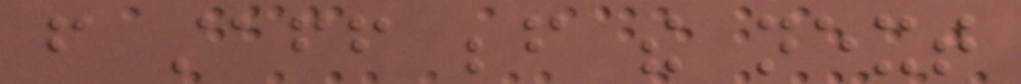from staff before the next
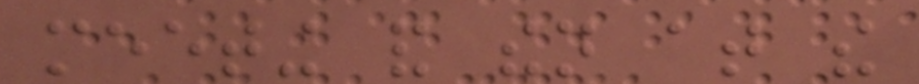meeting and then at the
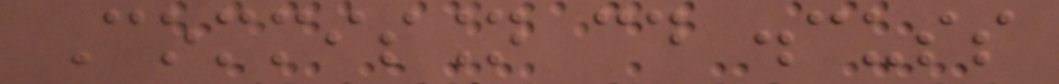Commission could discuss
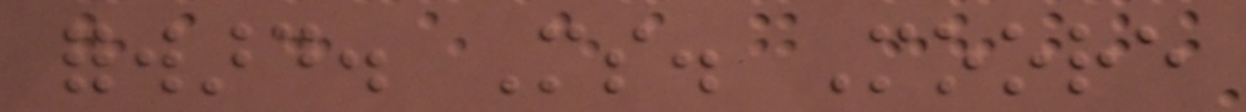forward. Ms. Moore
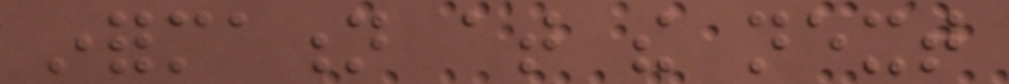information at the next
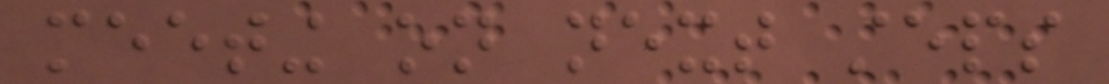meeting on next steps
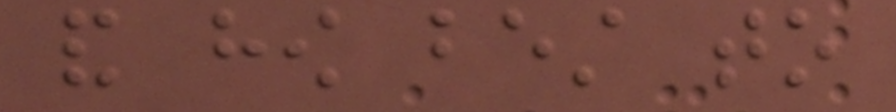and how best to
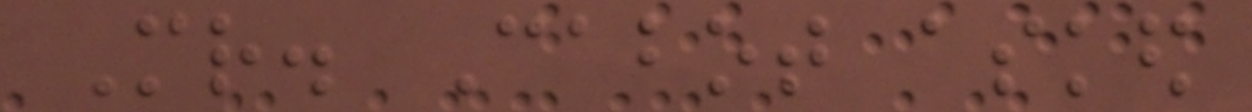Mr. Cabot asked
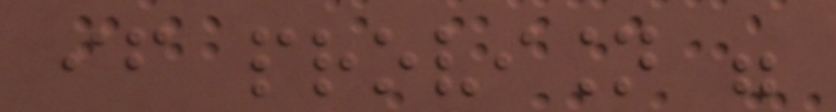if provision were
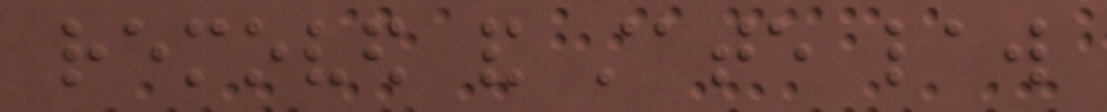removed and state law
